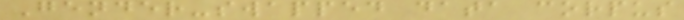Gender-swapped data corpus
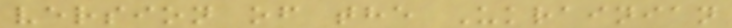version of the Ukrainian
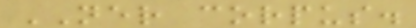NER corpus.
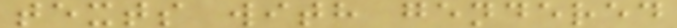texts with gendered
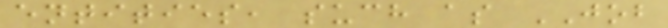entities, such as JOB
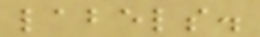labels.
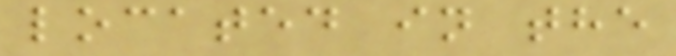located in the
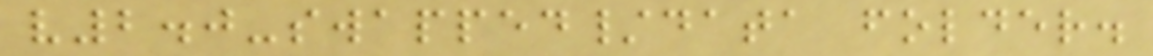v2.0-swapped/data folder.
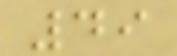49
